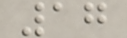17
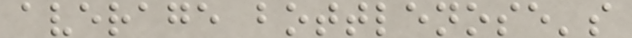average bottlenose's
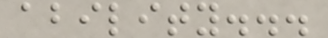ability...
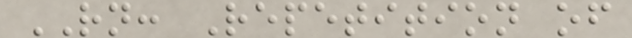RN: Repetition of
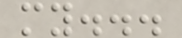my...
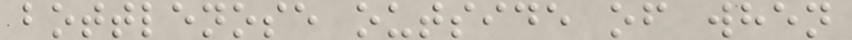bottlenose outside of when
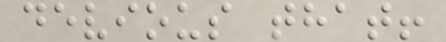devious that!
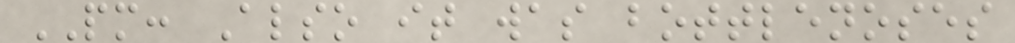PM: Also it was bottlenoses
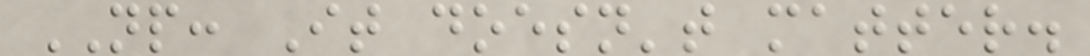NP: It doesn't matter.
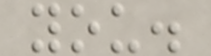you.
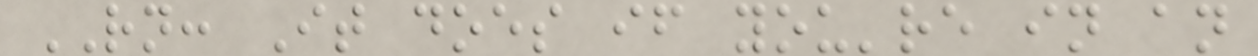RN: It does if you're in an
